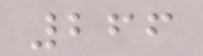266
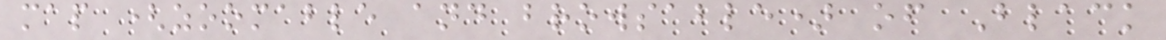map (zoomable and browsable) of Black
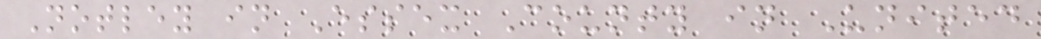Notley in Essex County in United
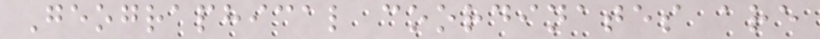Geographical coordinates are
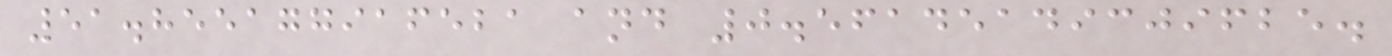51.855177916521 and 0.56145149309625.
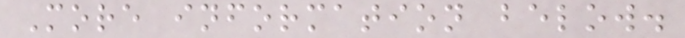More information below.
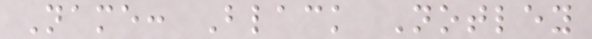Name: Black Notley
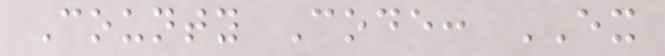County Code: EX
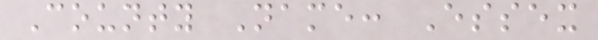County Name: Essex
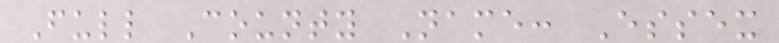Full County Name: Essex
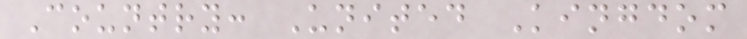Country: United Kingdom
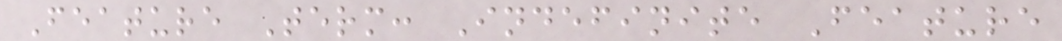Feature Term: Indefinite Feature
